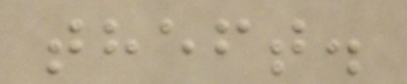theft.
